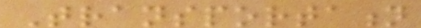Transportation
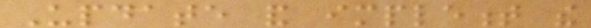Update and implement the
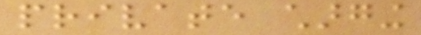private charging
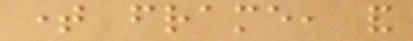time frame, and
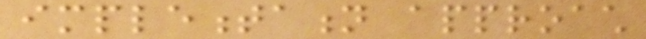implementation approach
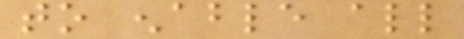to enable all
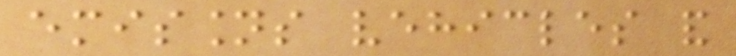emissions vehicles and
